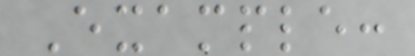Example:
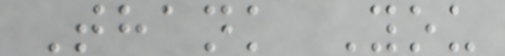Thank You
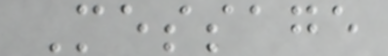Message
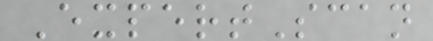ExpertScan
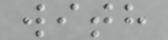with
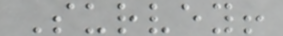Survey!
